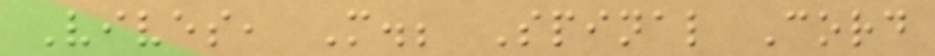Vives, M.; Spinal Cord
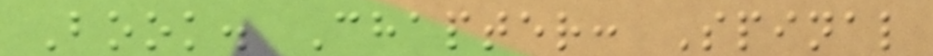Book. Chapter: Spinal
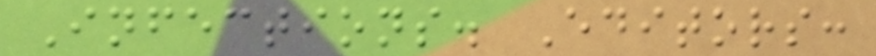Infections. Editors:
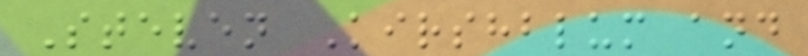Steven Kirshblum and
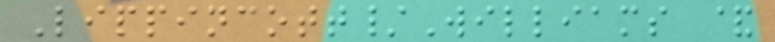Lippincott/Williams &
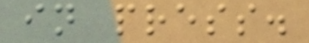in press.
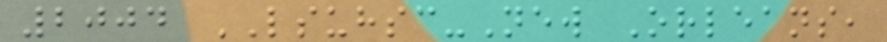2004 LSUHSC-New Orleans,
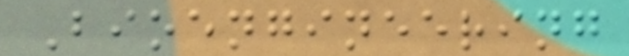Bioengineering
